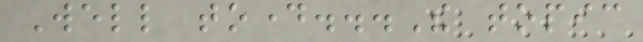Well today...The topic
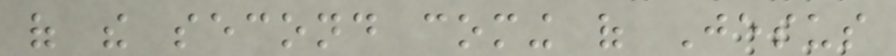of the second coming of Jesus
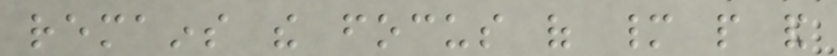remains the focus of many people and
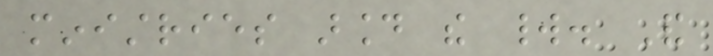ministries around the world. And
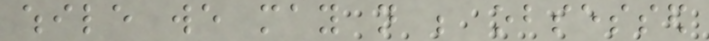while we may not be obsessed
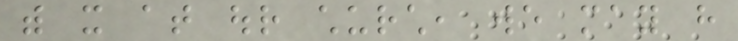with it at our church, we may have
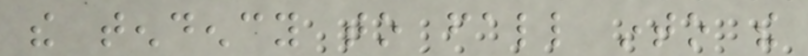the tendency to fall into the
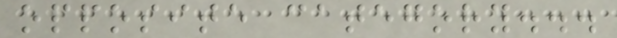opposite category...
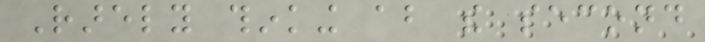Rarely thinking about the second
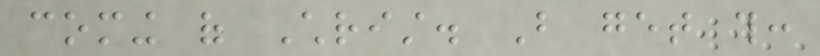coming of Christ. But get this:
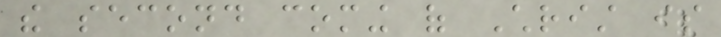the second coming of Christ is
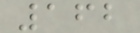162
